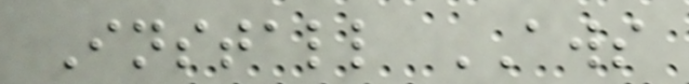Install AWS
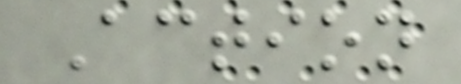Action
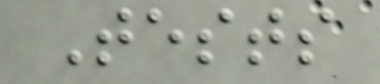Tests
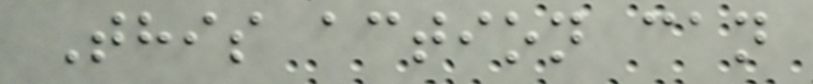This action can
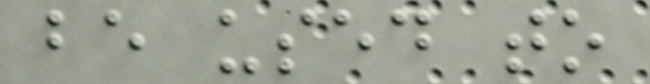be used to
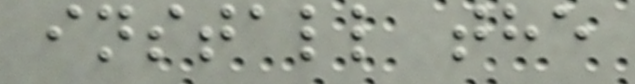install the
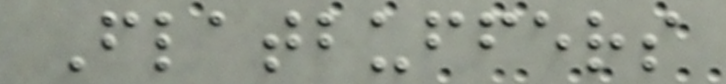Flatbuffers
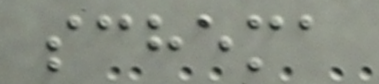schema
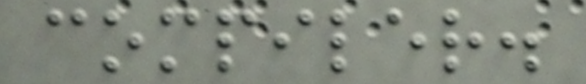compiler.
